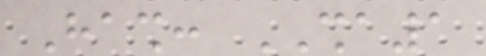Hash: SHA1
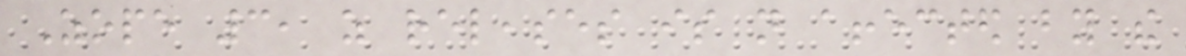Zope 3, as releases is not affected by the
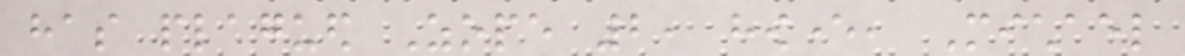has plagued Zope 2, however, Michael
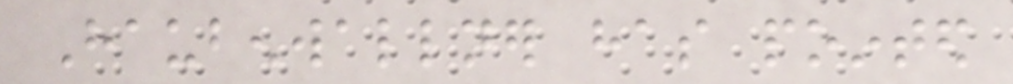Haubenwallner has pointed
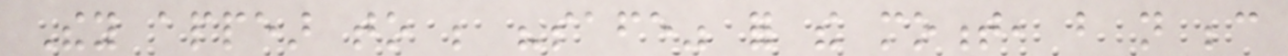They appear to be "safe" for the moment, but not because
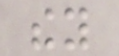they
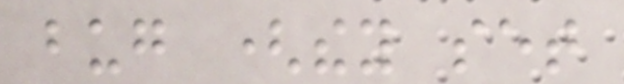bug (they set
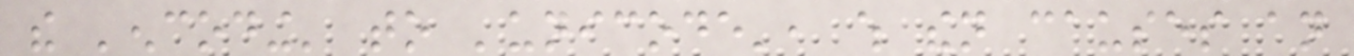the 'encoding' to 'unicode', which then causes an
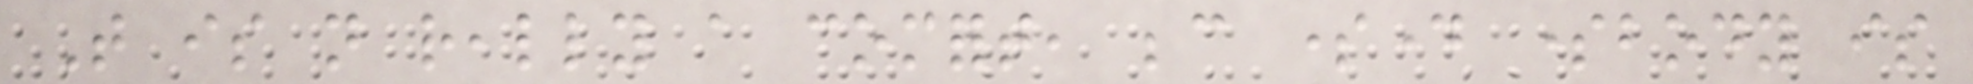That is not really a comfort, because someday somebody is
